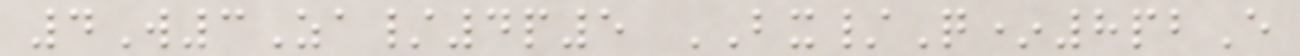4W3Za/4p5 BX/Q*8pbE
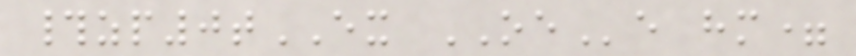#zp0tEX OEe hm=
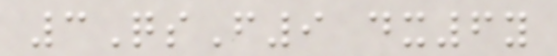3QsF9 dx6y
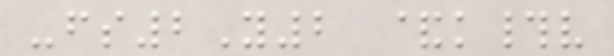-fs2Y2 &k#v
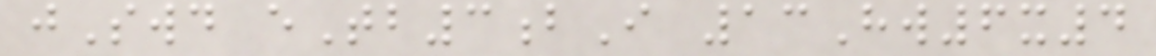jSwd eTb3bI 13Hw6x4
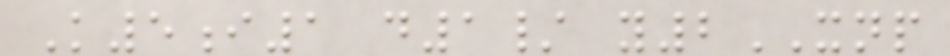K5i1 d1/ y2XNP
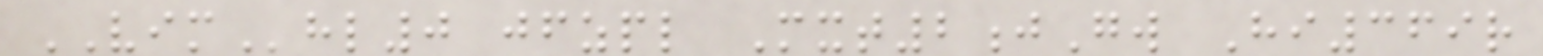VIMhl0 jfzpl Mxt2jGw Hi369r
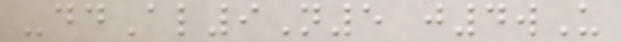-ddAl9N5 j4wU
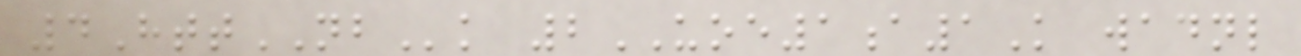4HttNBk 2UOE1a1K wadnl
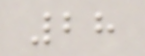28
